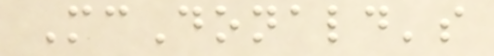McDonald's
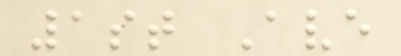1st Ave
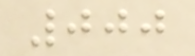000
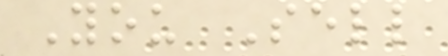You Sell
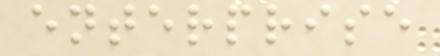enterprise
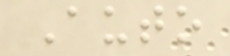Auto
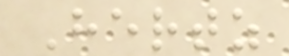Hertz
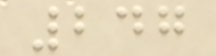247
